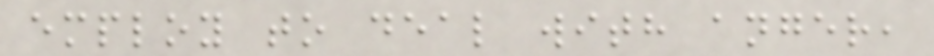employ to deal with anger,
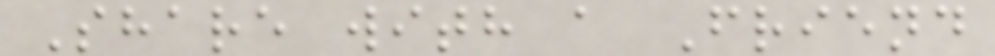Share with a Friend
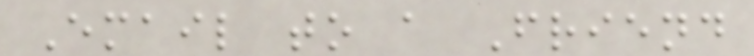Email to a Friend
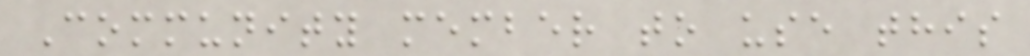Community member to use this
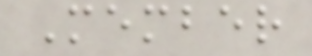Member
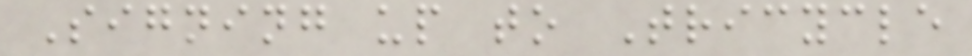Signing up to Tricycle
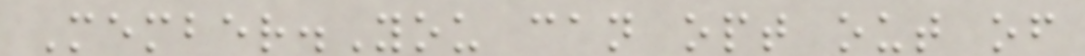Member.You can opt out of
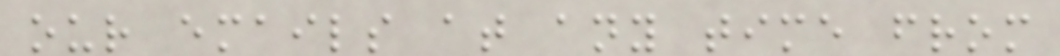our emails at any time from
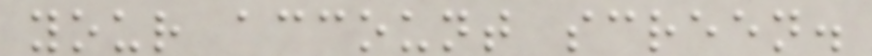your account screen.
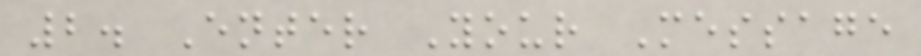2. Enter Your Message
